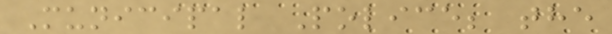Municipal Police; the
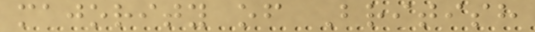majority of British
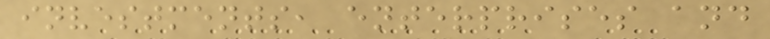investments, enterprises and
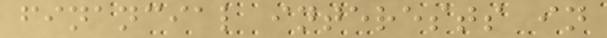financial interests in
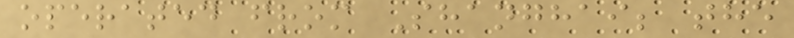operated from Shanghai; the
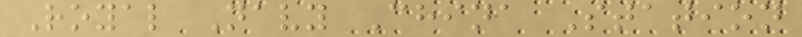Royal Navy China Station
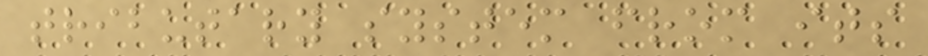tributary system from its
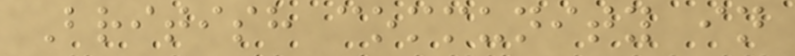British community in
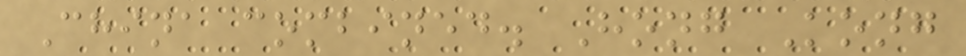China combined. Hong Kong
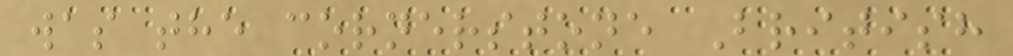was the cornerstone British
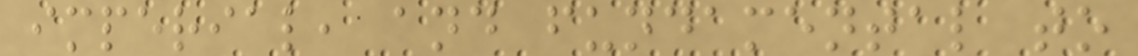imperial, and fundamental to
